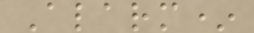Alarm*
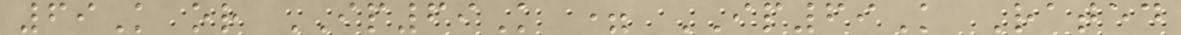69K or IP69K = IP69K Rated
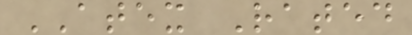ATEX Rated
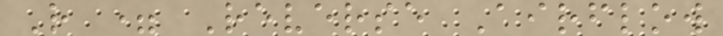R = Reverse Airflow
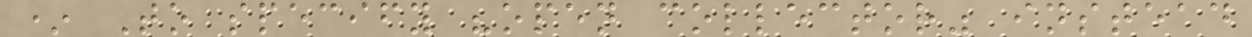* To specify "open collector" instead
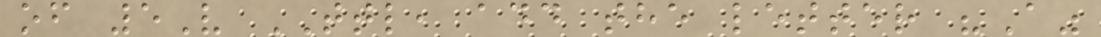of 5V TTL, add the letter "A"
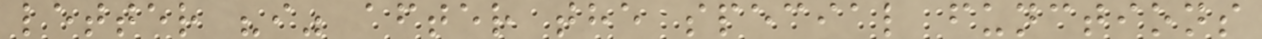letter "i" after the special functions
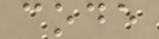code
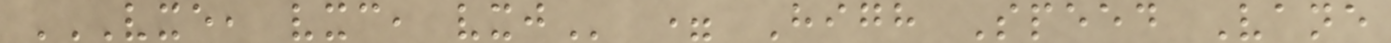VXE, VXC, VXJ = High Speed Vane
